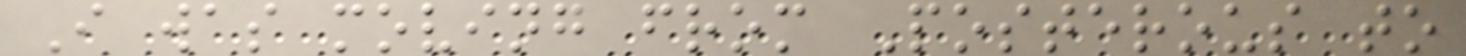I was moving from Posterous to
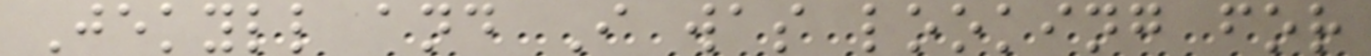Jekyll and I was looking for
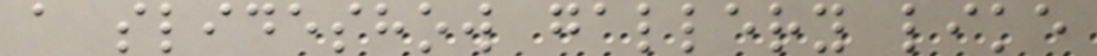a slideshow gallery like
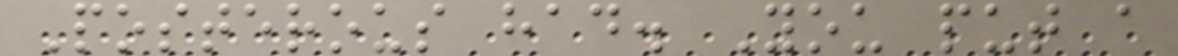Posterous had. You put a
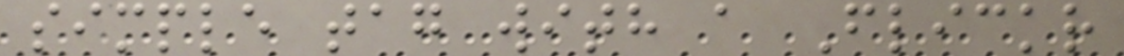simple tag with a Flickr
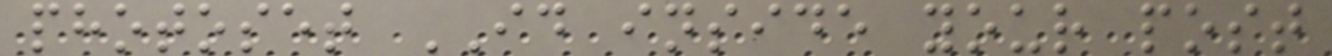photoset ID inside your post
